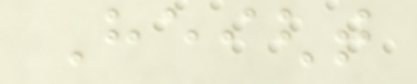Height
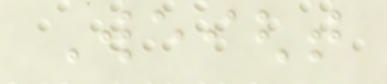Weight
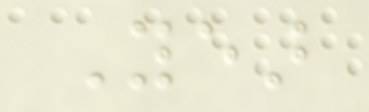Year
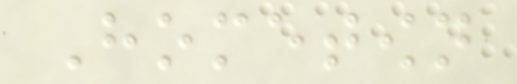Hometown
